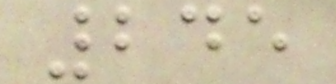245
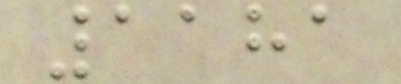1181
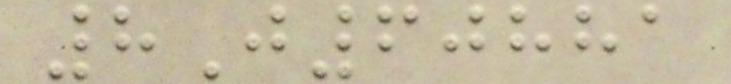8J60881
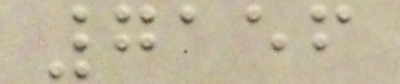7156
